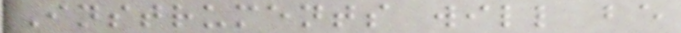Instruments will be
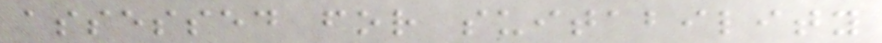assessed for suitability
